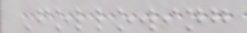Following
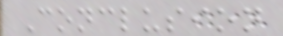Conclusion
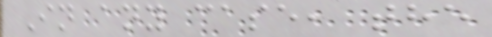In any case, the
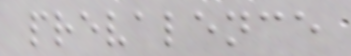prevalence
